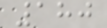180
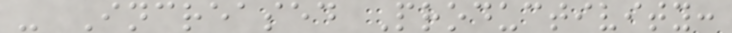- Increased Productivity:
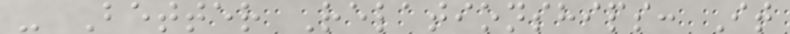- Better Relationships: It
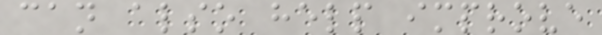can also help improve
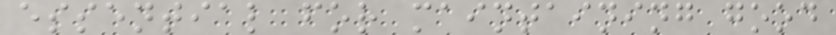essential for maintaining good
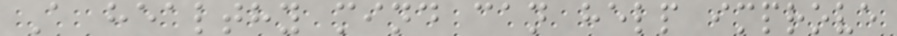A healthy mind can help improve
